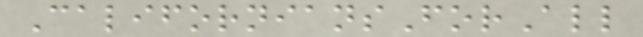CaliforniansForAll
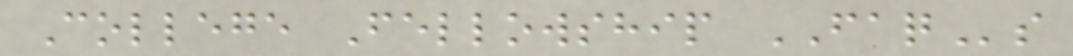College Fellowship FAQs
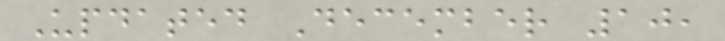Updated December 10,
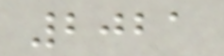2021
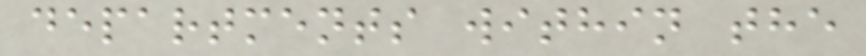departments within the
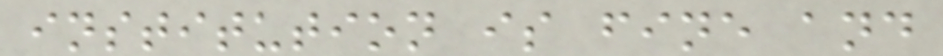institution is fine and
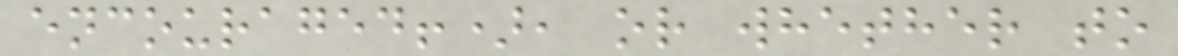encouraged!), or whether to
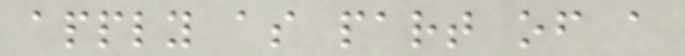apply as part of a
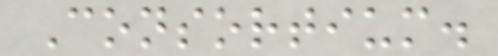Consortium.
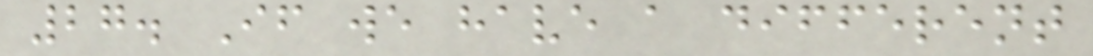27. If we have a different
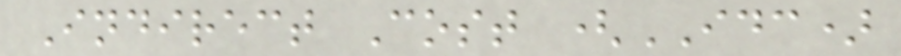Indirect Cost (IDC)
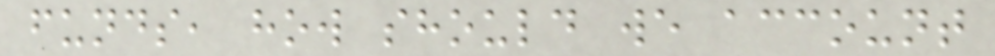funds, how should we account
